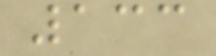133
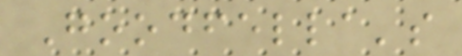Goodfella's
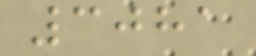3081
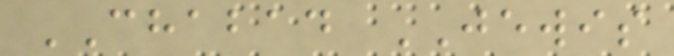CHABAD JEWIS
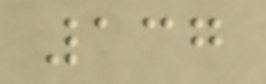137
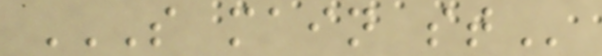S MAIN ST
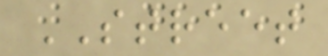STREET
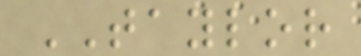TAYLOR
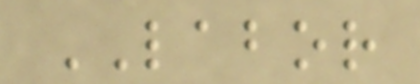LABOR
